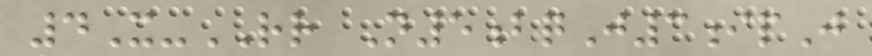4X-RR N5bqJ3ipJ
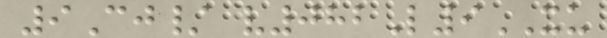9Cj/ v082L9XU
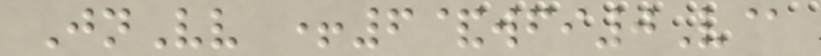JnVv +6&wfi0V@
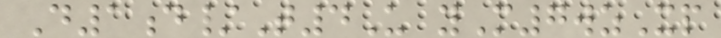D1d/T4U yM7wzXp
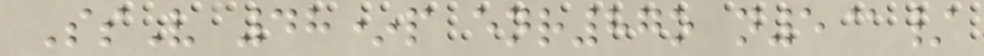SsV 48*p enr87o n5@/
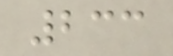233
